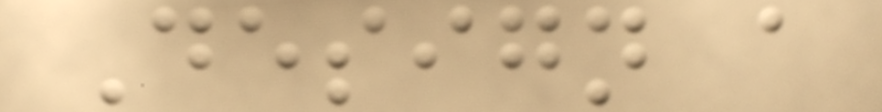Design a
